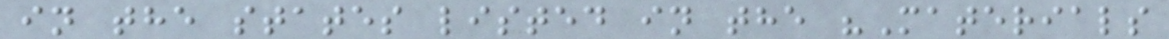in the states listed in the "Materials
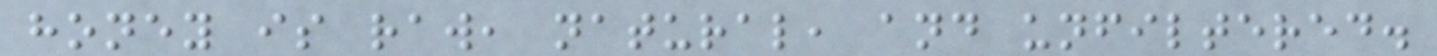honey is raw, natural, and unfiltered.
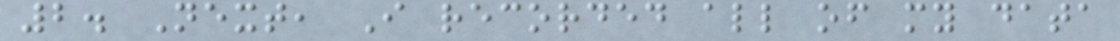2. Next, I recorded all of my data
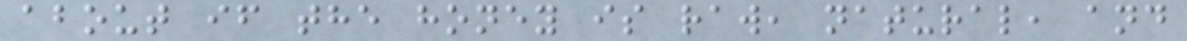about if the honey is raw, natural, and
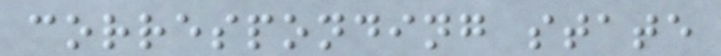corresponding state
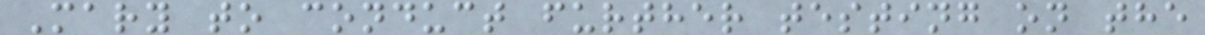Mary to conduct further testing on the
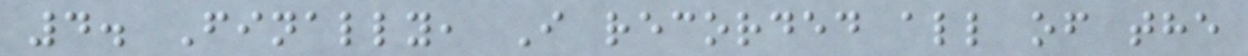4. Finally, I recorded all of the
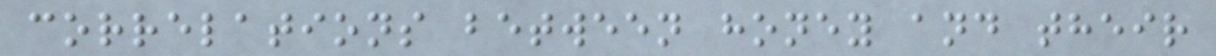correlations between honey and their
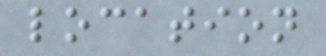location
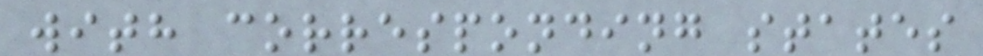with corresponding states
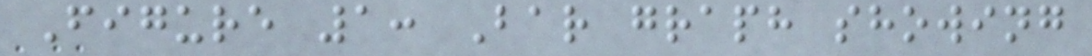Figure 1: Bar graph showing
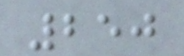250
